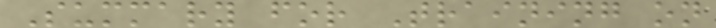Summary for Training on
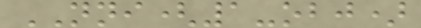NNI(1-obj)
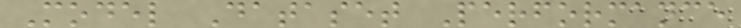Model Dataset Performance
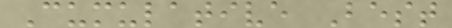Cumulative Best
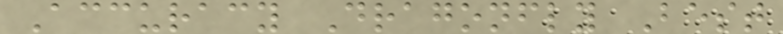Accuracy Dragonfly Best
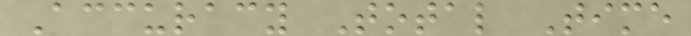Accuracy Total Time
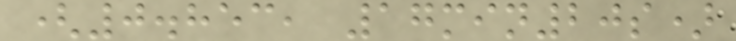(0.853, 17min20s)
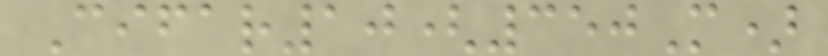Cifar10(350M)
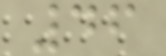46
